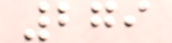279
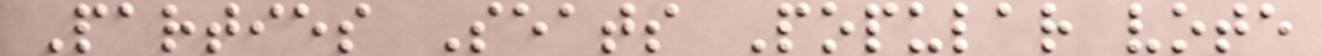Parties Seats Popular vote
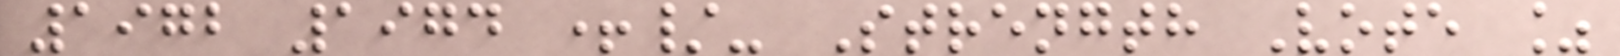1972 1974 +/- Strength Vote %
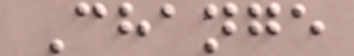Change
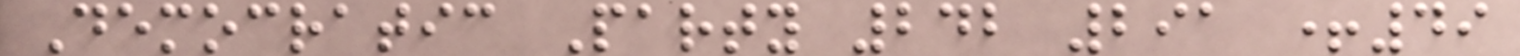Democratic Party 242 291 +49
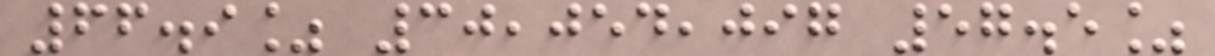66.9% 30,054,097 57.5%
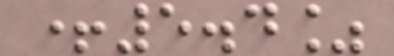+5.4%
